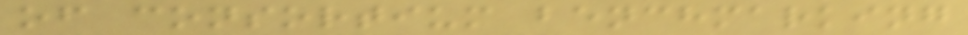of consortium benchmarking
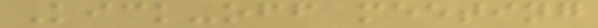Kick-off meeting
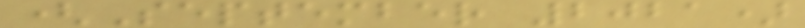(September 2021)
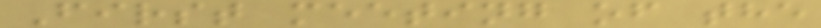First meeting of the
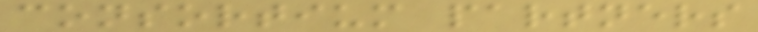consortium partners
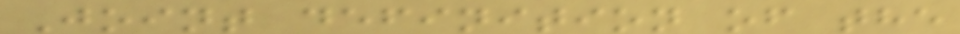Joint definition of the
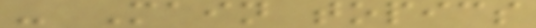- Main topics
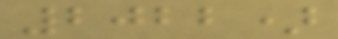2022)
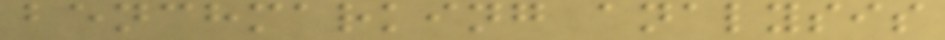benchmarking analysis
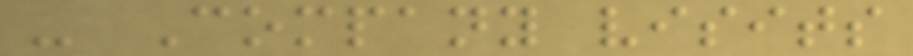- Company visits
